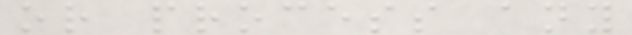or process any
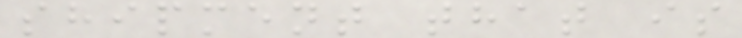shipment that is
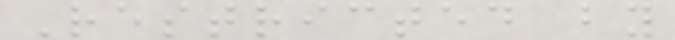Restricted by
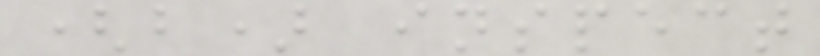(b) inspect
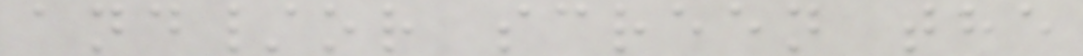and/or screen the
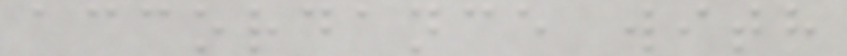accordance with
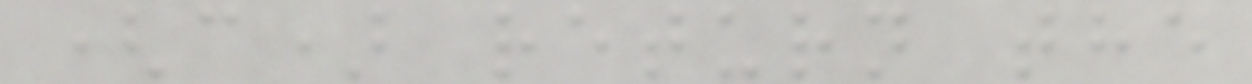(c) return the
